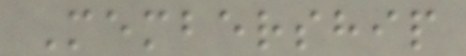Membership
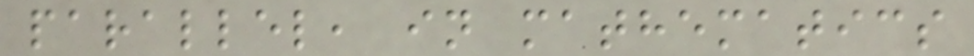parallel, in mathematics
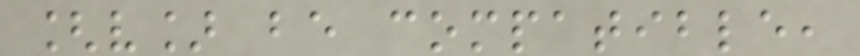[v] be compatible,
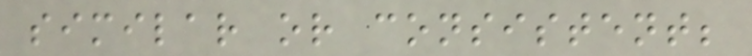similar or consistent;
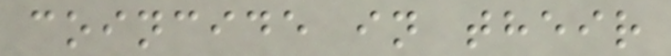coincide in their
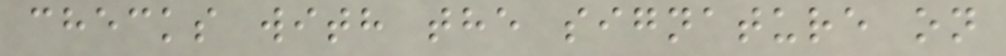checks with the signature on
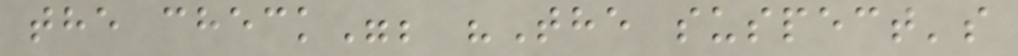the check"; "The suspect's
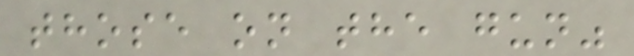those on the gun"
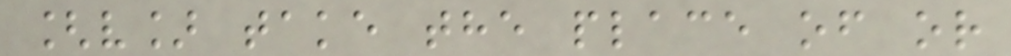[v] take the place of or
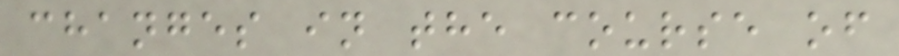changes in the course of
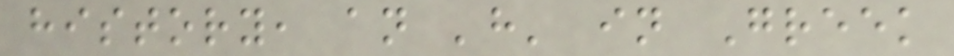history, an 'h' in Greek
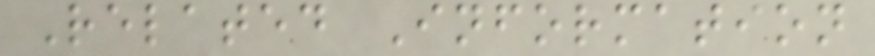Related Information
